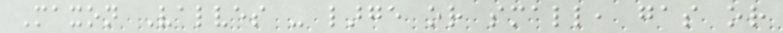Maxon Valves - large or small, gas or
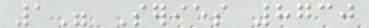1" Series 8730
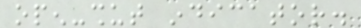open-shut indicator.
